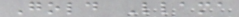Gold Llama
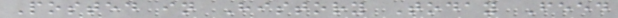Posted in History Today Feed
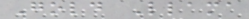Gold Llama
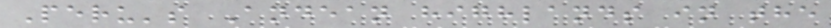Peru's Andean highlands in the
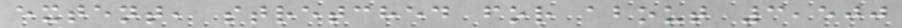extent, stretched for about 3,500
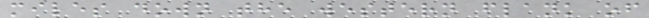miles down the western flank of
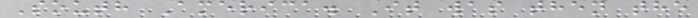South America. It was then the
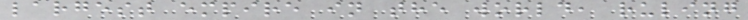largest empire in the world, ruling
